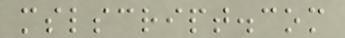mslscript.com
